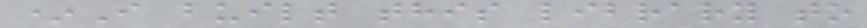*I built this library to
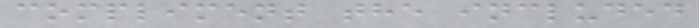compliment the included
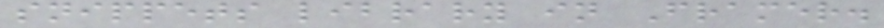snippets library in Framer.
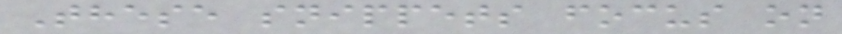These snippets focus on
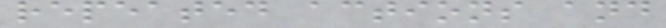repeated actions and
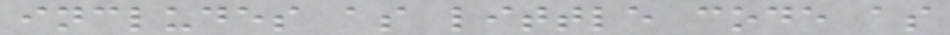includes as little code as
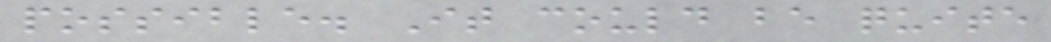possible. It could be quite
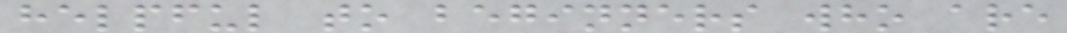helpful to beginners who are
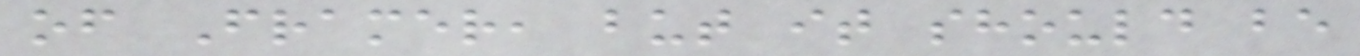of Framer, but it should be
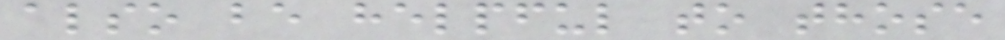also be helpful to those
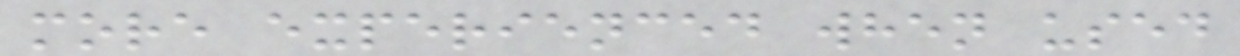more experienced when used
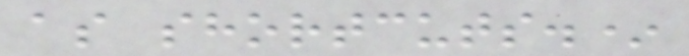as shortcuts.*
